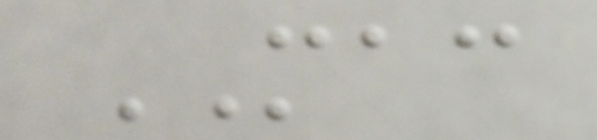MAC
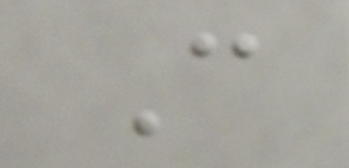C
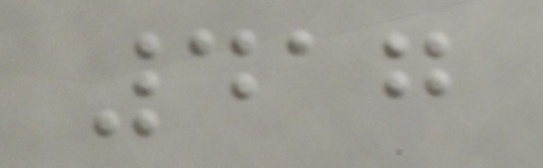417
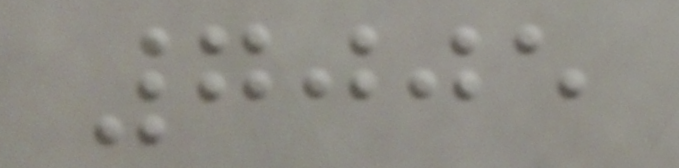7005
